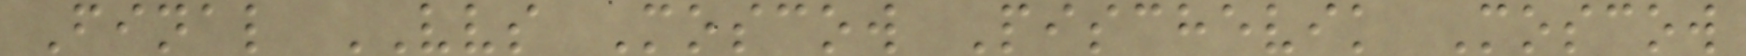Final VVS Moscow Pischevik Moscow
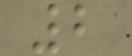2
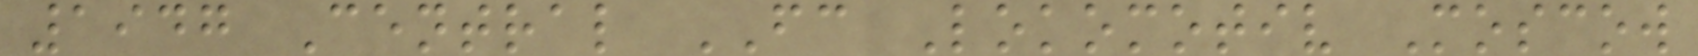1947 Central FC Lokomotiv Moscow
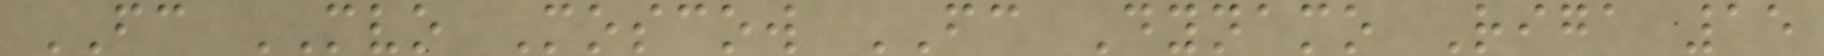FC MVO Moscow FC Dynamo Riga 15
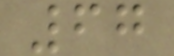67
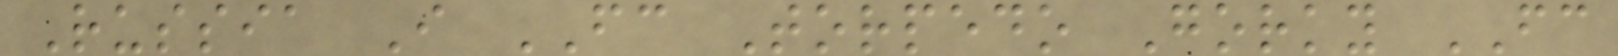Russia I FC Torpedo Gorky FC
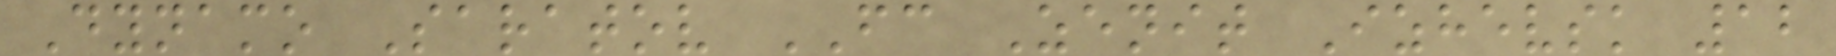Dynamo Saratov FC Zenit Izhevsk 12
